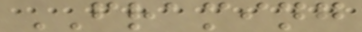FRAMING
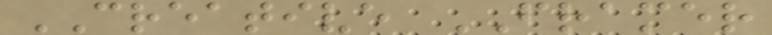CREATIVE FRAMER
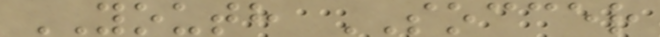YOUTH SOCCER
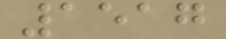1517
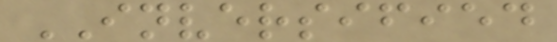INVERSIFIED
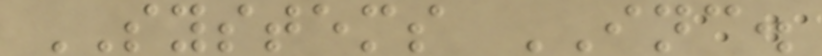SYSTEMS INC.
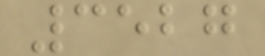3527
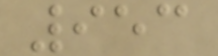953
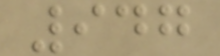947
